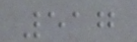517
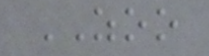ZOO
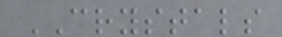CRYSTALS
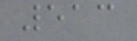513
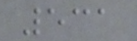531
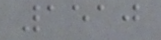1510
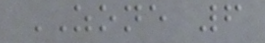ZONE 6
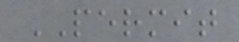PERMIT
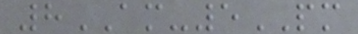8AM-5PM
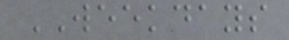WEEKDAYS
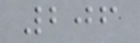206
